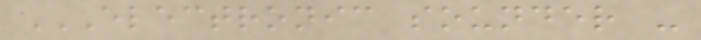ELECTRONIC SOUNDER -
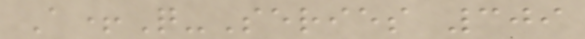A+Q-Series 309
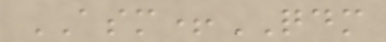ASM+QDM
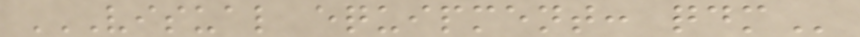VISUAL EQUIPMENT: QDM
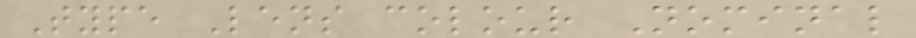Type Lens colour Nominal
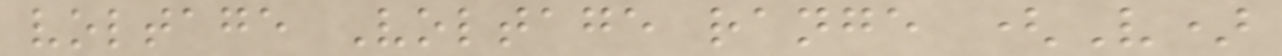voltage Voltage range (V)
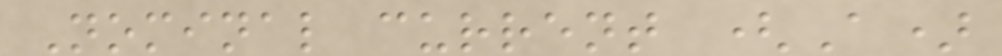Nominal current (A)
